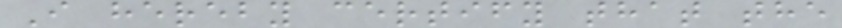I hereby certify that the
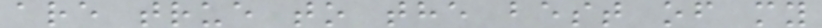are true to the best of my
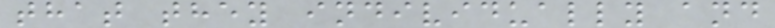that they individually and
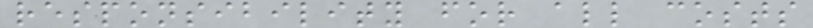responsibility for all costs
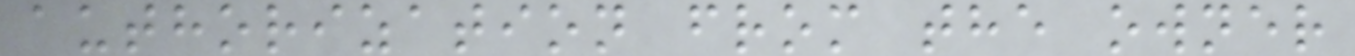authorization from the owner
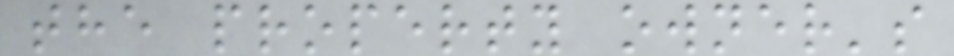the property owner's
